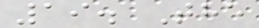19. The
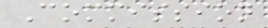Commission
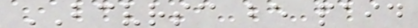BCVRSC be paid
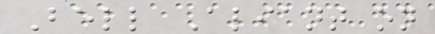Bell Aliant on
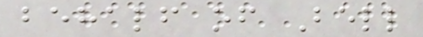behalf of Bell
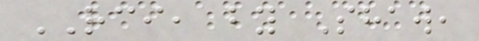RCI, by Shaw,
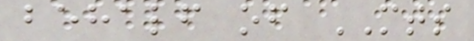behalf of MTS
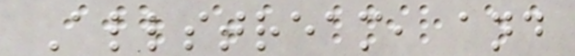Allstream, and
